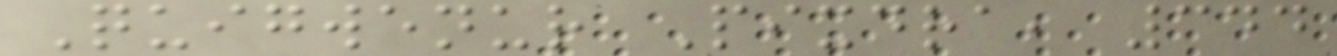Quigwenur Pixdra, 344
